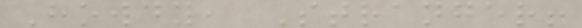Howdy, Stranger!
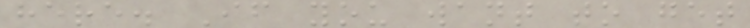here. If you want to get
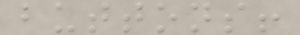buttons!
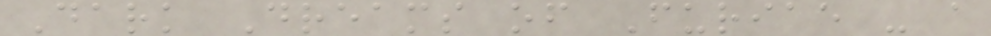Dark Dreams of Furiae - a
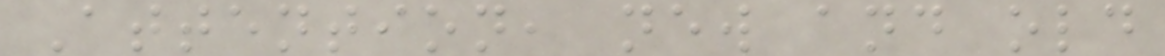Attention, new and old
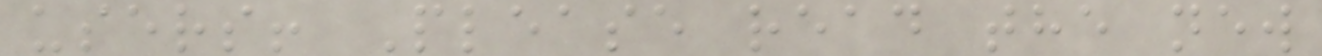users! Please read the new
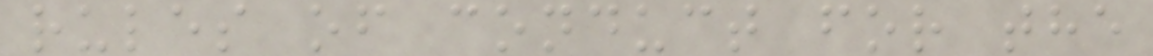rules of conduct for the
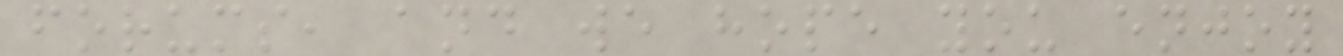forums, and we hope you enjoy
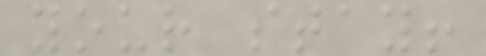your stay!
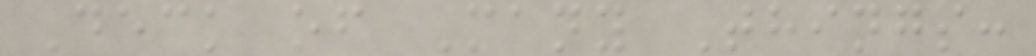Deck of Many Things:
